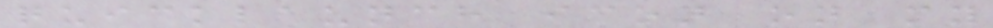quicklaunch icon on my
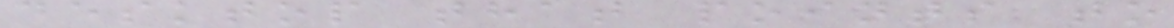desktop that points to
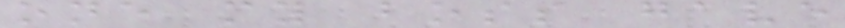one my boss gave
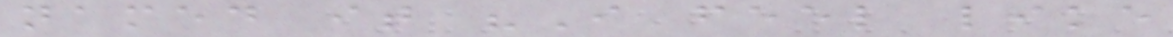named it "I feel like
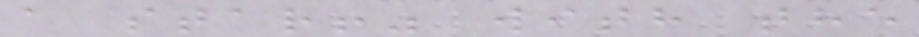a star!" with the
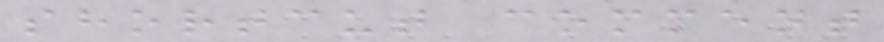shortcut comment
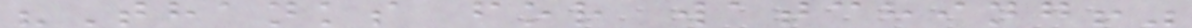"Thanks for watching!"
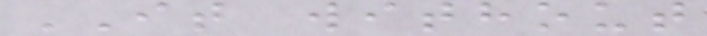IT without
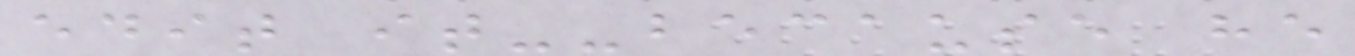edit it--because he
